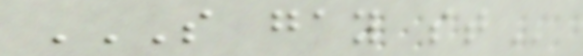S GAY ST
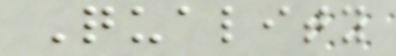Quality
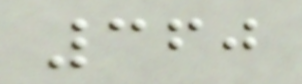360
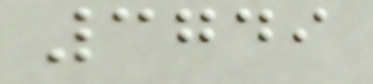3749
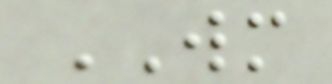WM
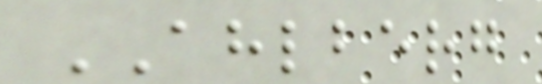AHLBERG
